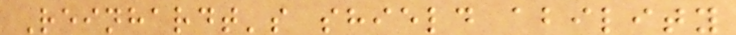Reinhardt's shield ability
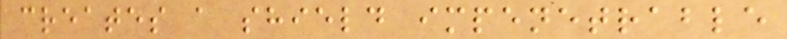creates a shield impenetrable
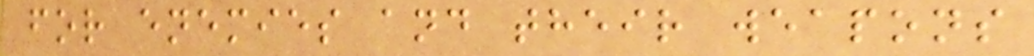for enemies and their weapons
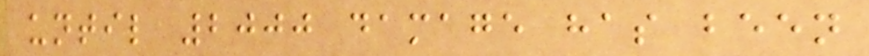until 2000 damage has been
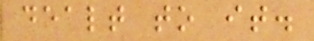dealt to it.
